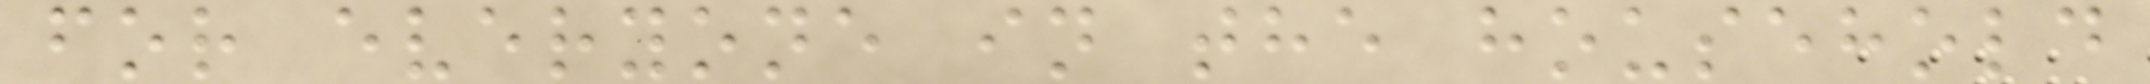for everyone in the household
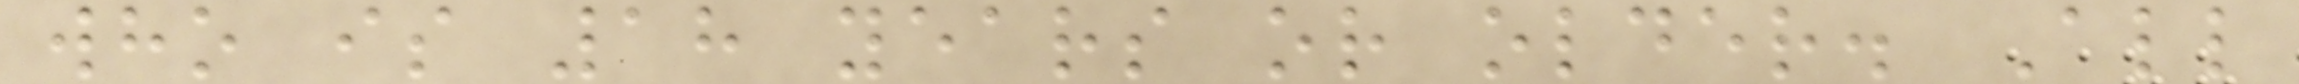who is 18 years or older. All
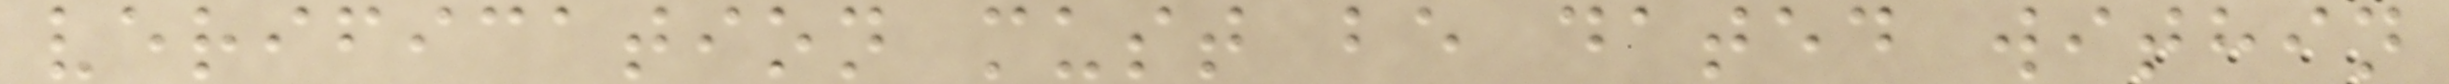verification must be dated within
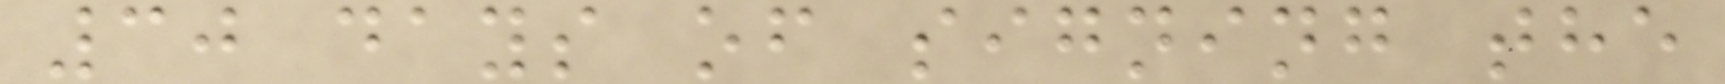30 days of signing the
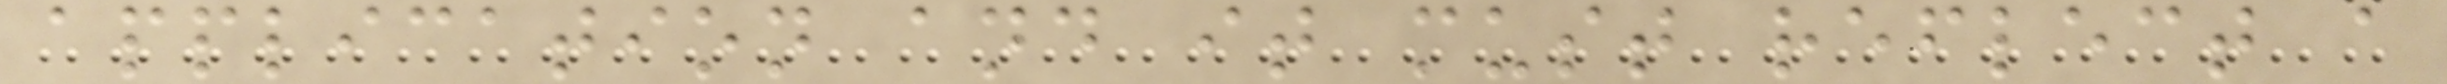application and it must reflect a
